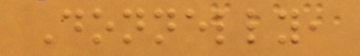Donnelly,
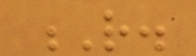R.
